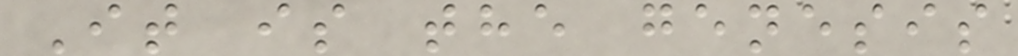It is the genesis
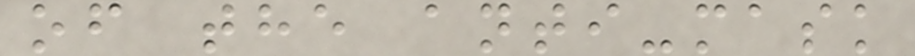of the anti-mask
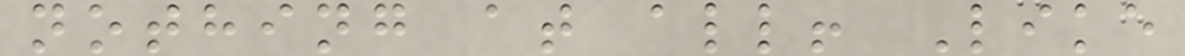nothing at all! Like
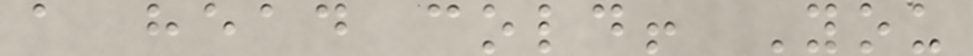a head cold! You
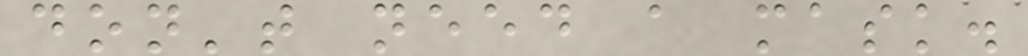don't need a mask.
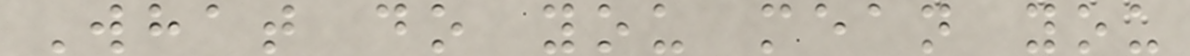What do you mean you
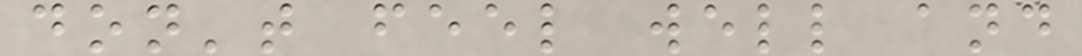don't feel well and
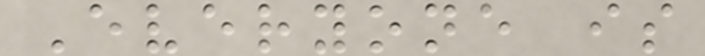Everyone is
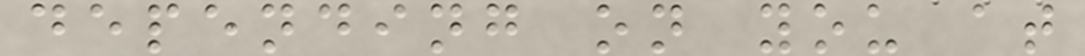depending on you at
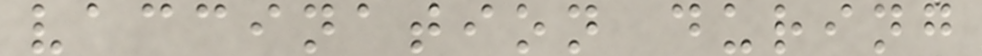vaccination during
